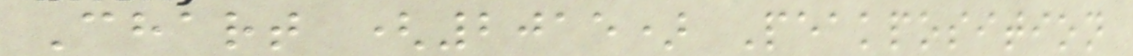Chart (2015) Peakposition
